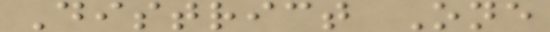District One
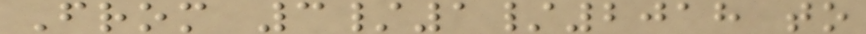From 3/1/2018 to
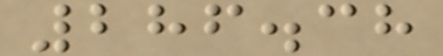286.38
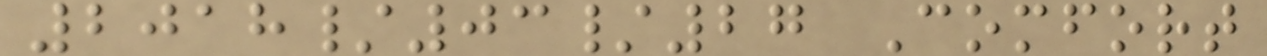2018/03/27 Comfort
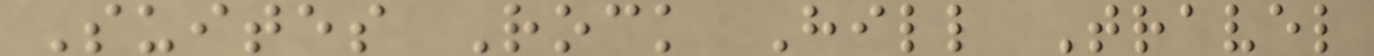Suites Rock Hill Travel
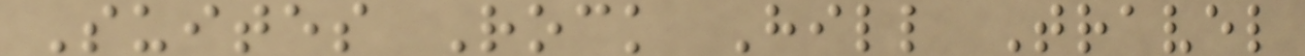Suites Rock Hill Travel
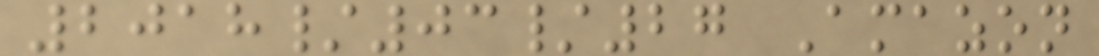2018/03/27 Amazon
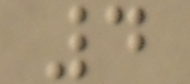4
